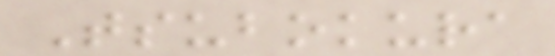Tsubokura
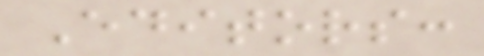Editors:
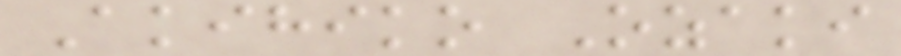Akihiko Ozaki
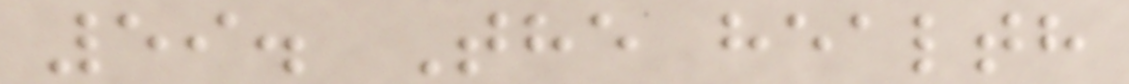59. The health
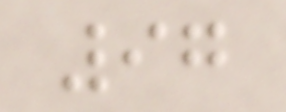97
